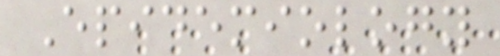Epidemiology
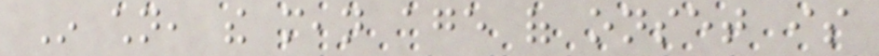In children, the mean age of onset is
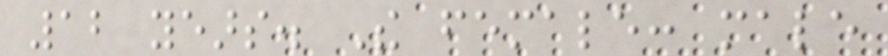12 years. The female: male
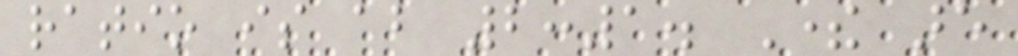ratio is about 2:1. There are
